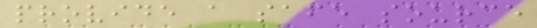provide a safe source
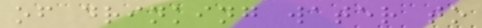of drinking water to
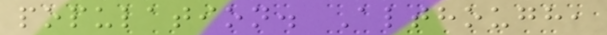population. Although,
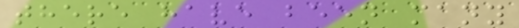there have been many
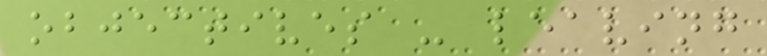objectives - leaving
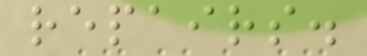repairs.
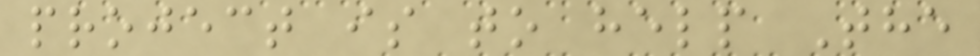project is to help The
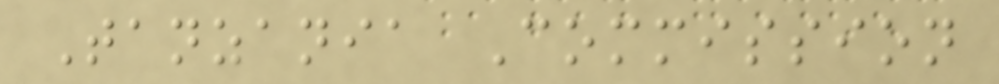Tanzania Commission
